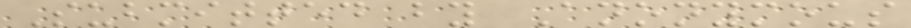Submitted by Anonymous
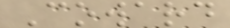Coward
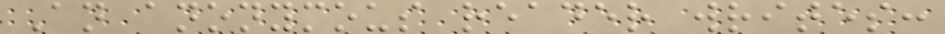An anonymous reader writes:
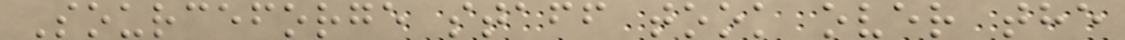Sourceforge staff took over the
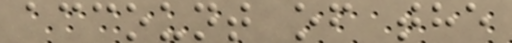account of the
